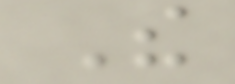The
